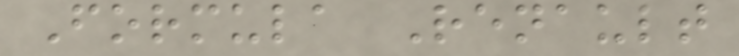Formula Renault
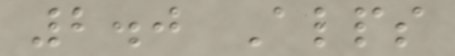2.0 Alps
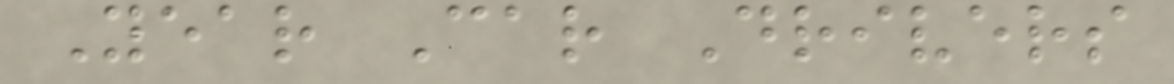Year Car Drivers
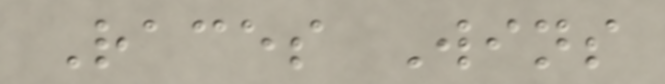Races Wins
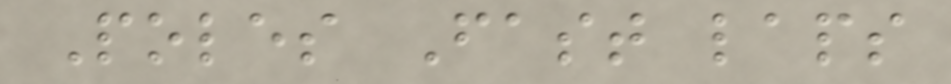Poles Fast laps
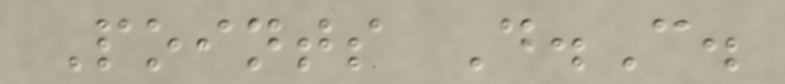Points D.C.
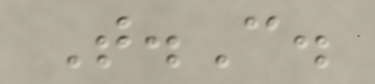T.C.
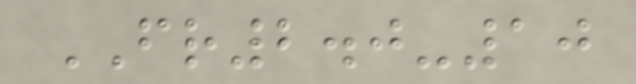FR2.0-10
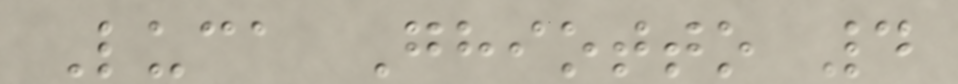Luca Ghiotto 4
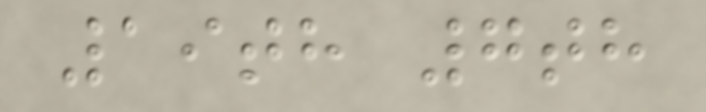19th 7th
